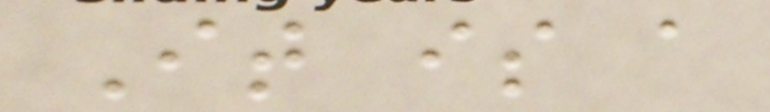It is a
